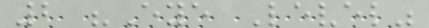2 "Eye Level"
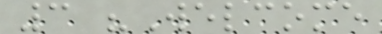3 "Welcome
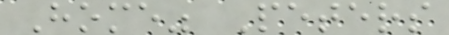Home" Peters
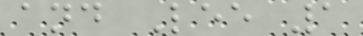and Lee 1
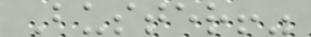Buster!"
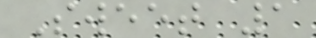Sweet 1
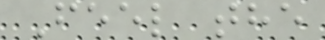Feel the
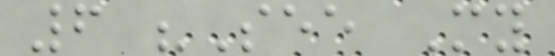6 "See My
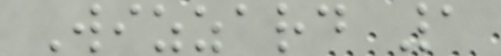Wizzard 1
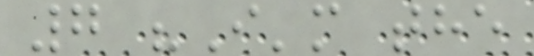7 "I'm the
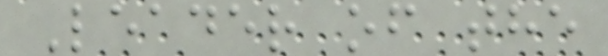Leader of the
